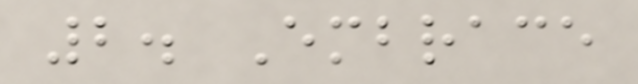2. Embrace
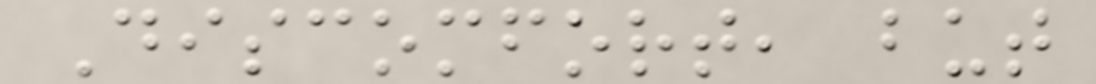Discomfort, but
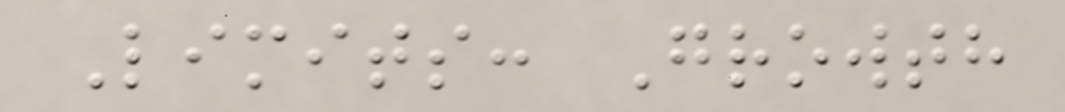Limits: Growth
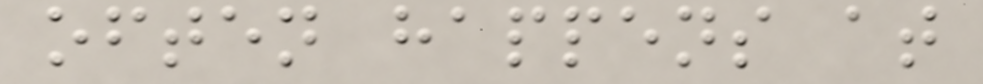often happens at
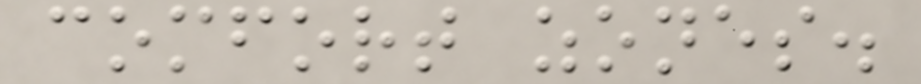comfort zones.
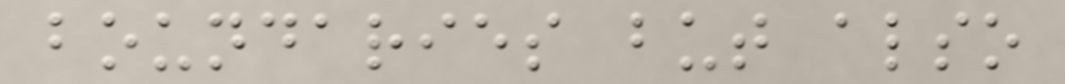boundaries but also
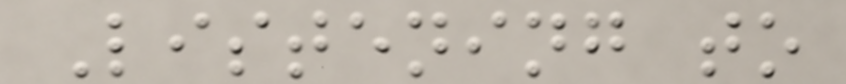Listening to
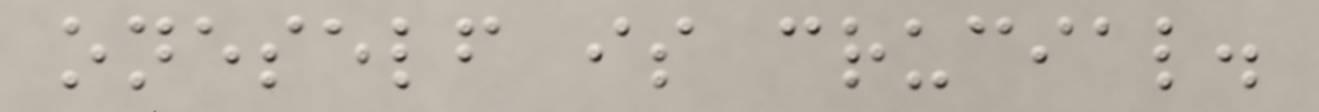oneself is crucial.
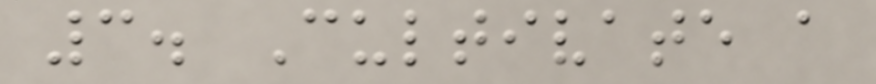3. Cultivate a
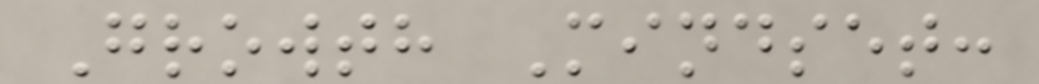Growth Mindset:
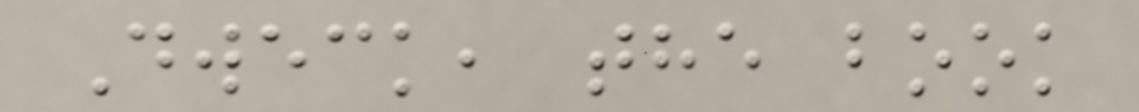Dweck, the book
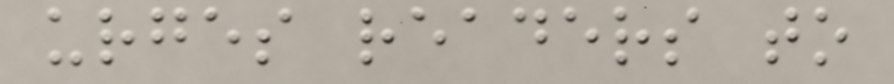urges readers to
